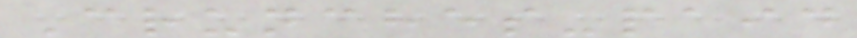Crunches-paid
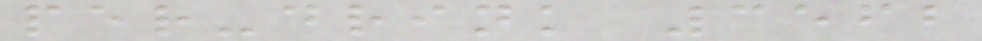per-drink 3562
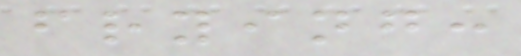frying:
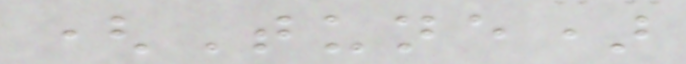(Tune)
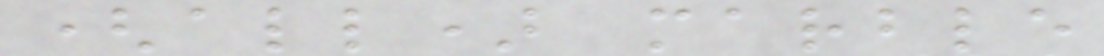(all) marble
